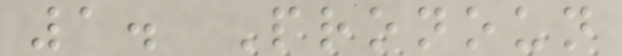1. Pronoun
